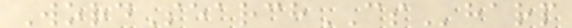WordSearchCSharp
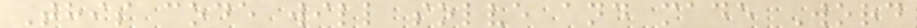This code will solve and made Word
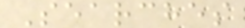Searches
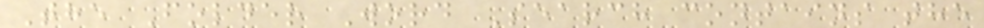The Folder Word Search contains the
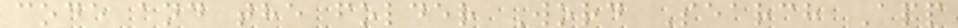code and the folder Word Search App
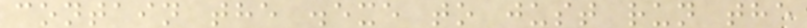contain the .exe to just run the
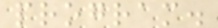program.
